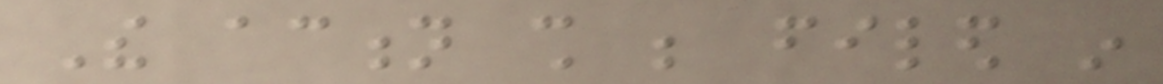The action shall be filed in
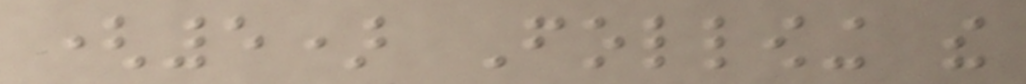(5) Following the
